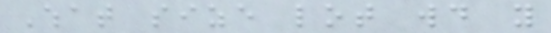What size lot would you
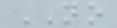NO
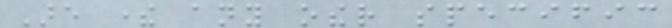Are there any other specific
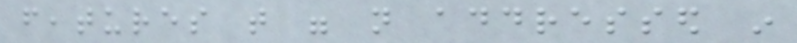features that were not addressed in
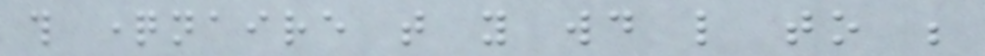this questionnaire that you would like to be
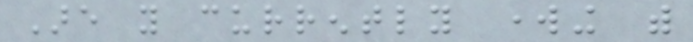Are you currently working with
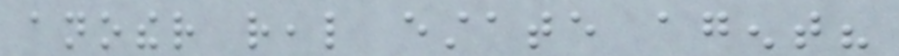another real estate agent?
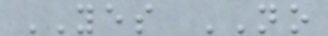YES NO
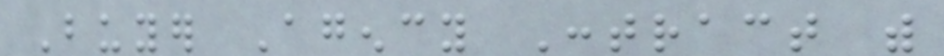Buyer Agency Contract with
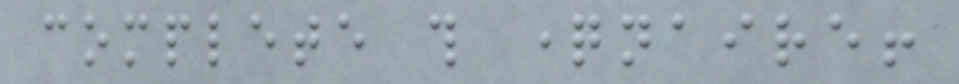complete this questionnaire!
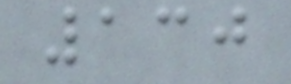130
